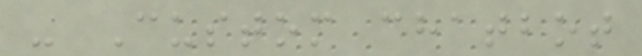- Custom chatbot
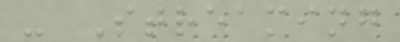- Streaming
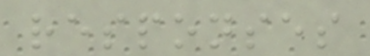responses
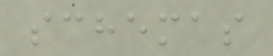schemas
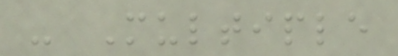- Multiple
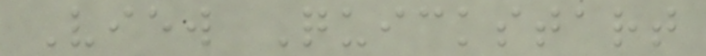View Quickstart
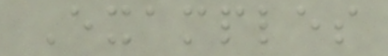Examples
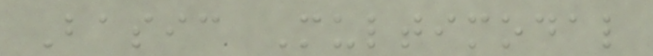Basic Multimodal
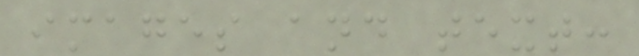images and text:
